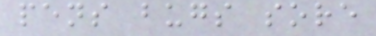pens bugs sore
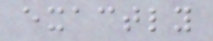exactly
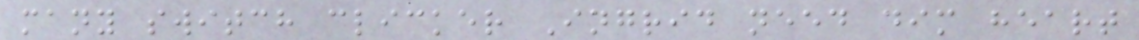many switch clicker Ingrid need dim heart
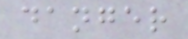danger
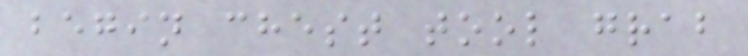begin chest tool grab
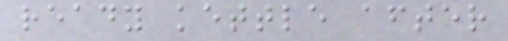ready kettle after
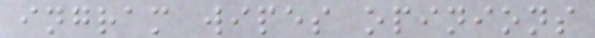ingram wipes opinions
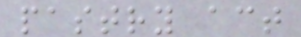pastry act
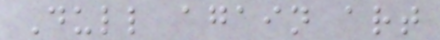Dull again art
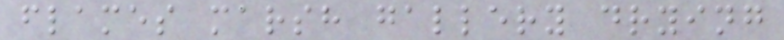flames marsh gallery drying
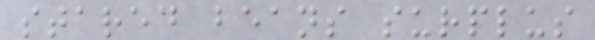stared beans surplus
